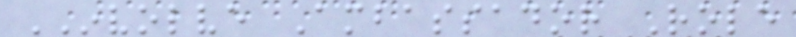INVOLVE Ambassador Role
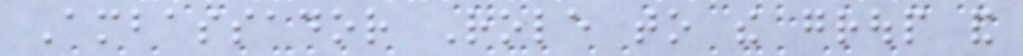Ambassador Role to the group and
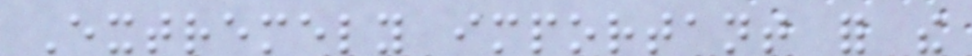Extremely important for the
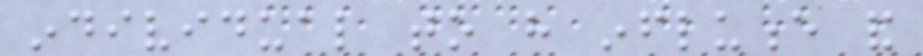individual to have influence and
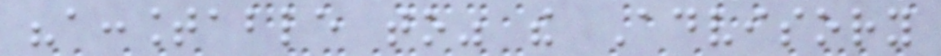"accountable to" the Advisory
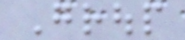Group
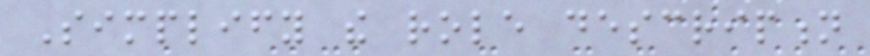Simplify the role description
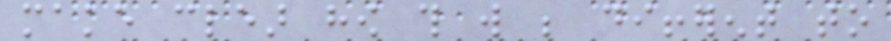make clear how this will be different to
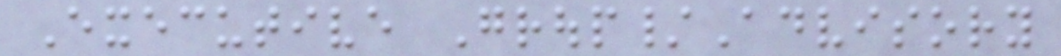Executive Group/Advisory
